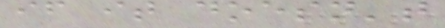if it doesn't
